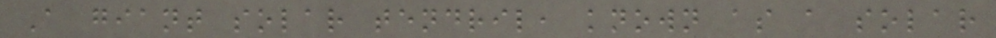A giant solar tendril, known as a solar
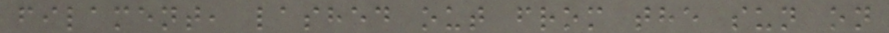filament, lashed out from the sun on
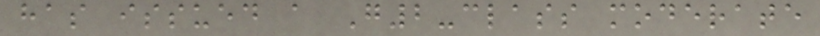has issued a G2-class moderate
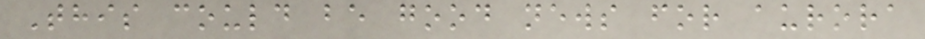This could be good news for aurora
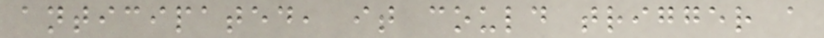anticipated, it could trigger a
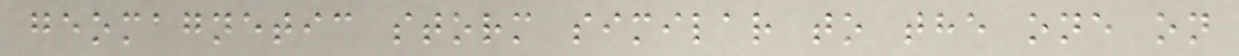geomagnetic storm similar to the one on
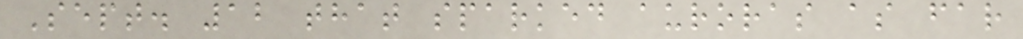Sept. 12 that sparked auroras as far
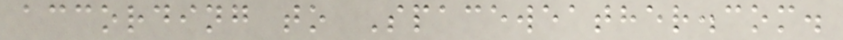according to Spaceweather.com.
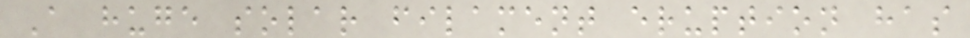A huge solar filament eruption has
